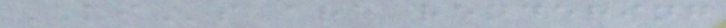UIs are rendering
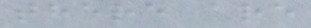there are
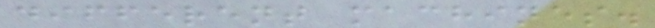different machines.
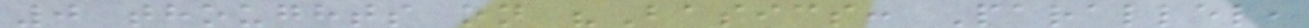0 thoughts on "Basics: Parallel,
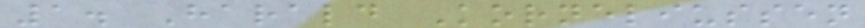1. Harald Korneliussen
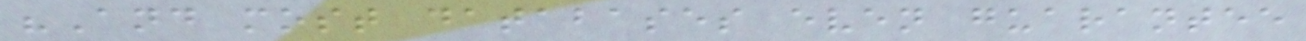"And most databases even guarantee
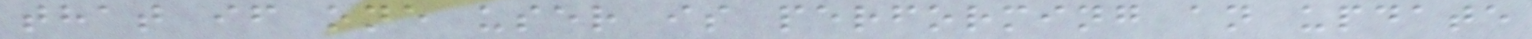that if one user is performing an update
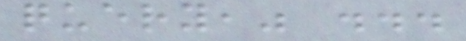query," ...
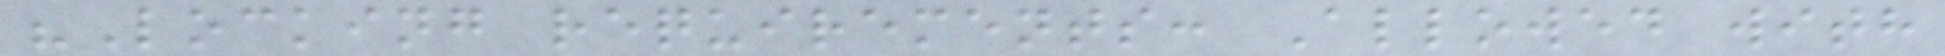"Locking requirements: Allowed with
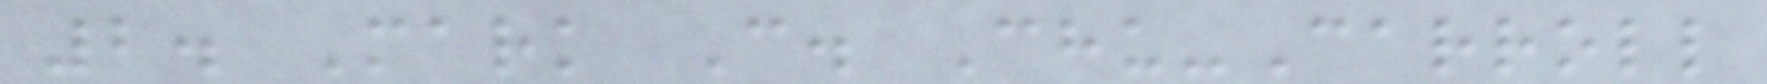2. Mark C. Chu-Carroll
